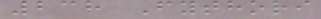238 Fythori
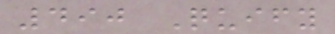490 Quify
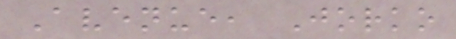Avenue, Jorko
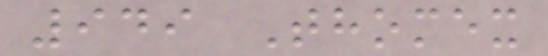949 Thomex
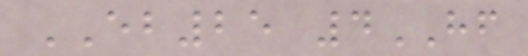EB25 4HF
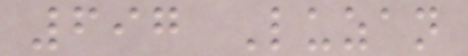697 Luzan
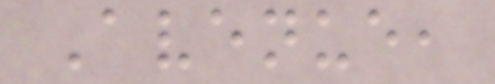Avenue,
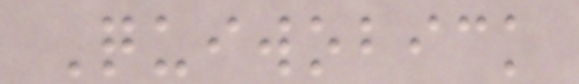Quiwobick
